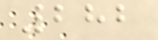282
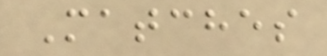Matches
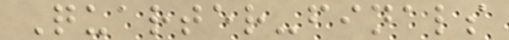Quarter-finals
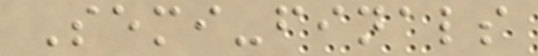Semi-finals
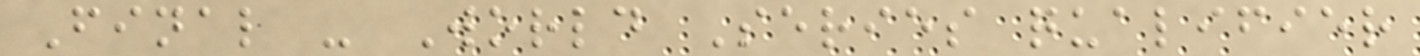Final - World Series qualifier
